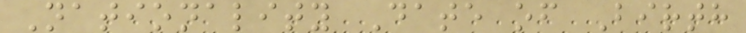Nationality Date of Birth
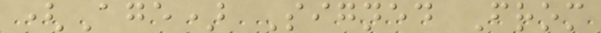(Age) Signed From
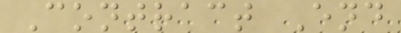Contract End
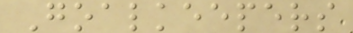Goalkeepers
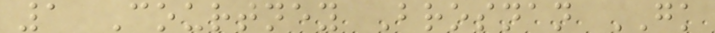1 Courtney Brosnan GK
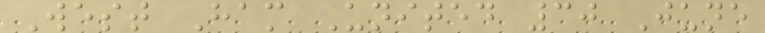West Ham United 30 June
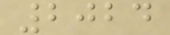2024
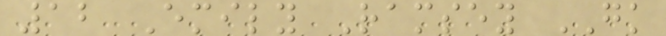12 Emily Ramsey GK
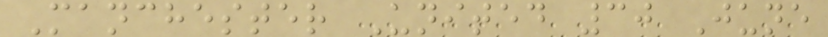Manchester United 30 June
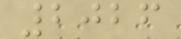2026
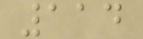114
